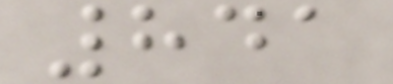841
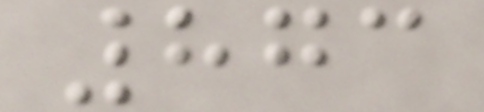873
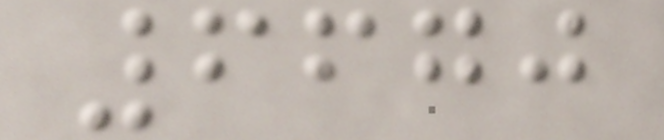6670
